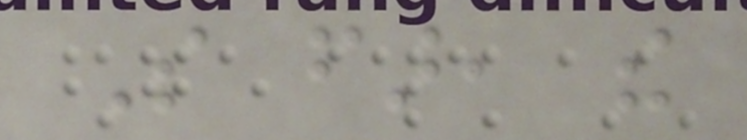So far, the
